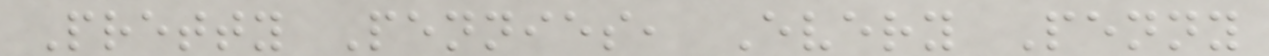Pretty Pennies, Every Penny
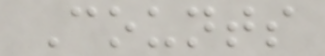Counts
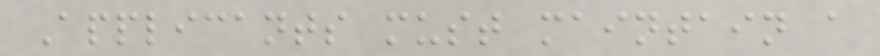Applicants must maintain a
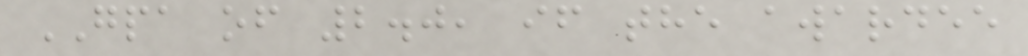GPA of 2.0, if the awardee
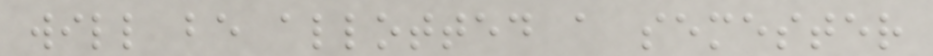will be allotted a semester
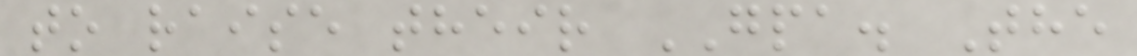to raise their GPA. The
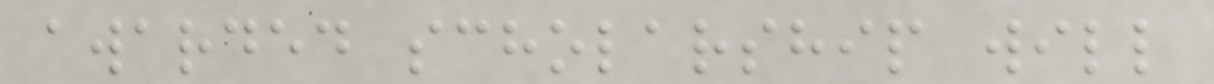awarded scholarship will
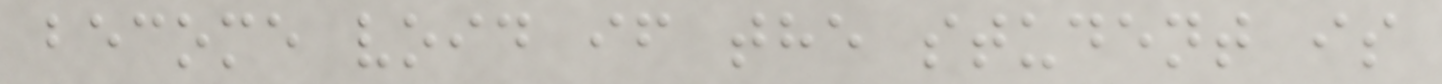become void if the student is
